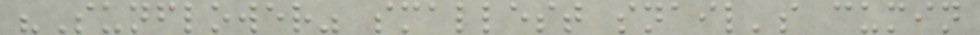"Sunflower" smallest snail's cumin
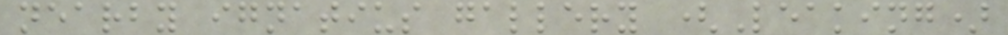nearby ignatius gallery (Leaking)
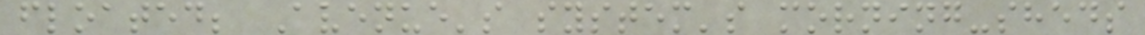floated; Avenue's system's morning-sheds
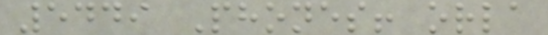5449 Phones! orla
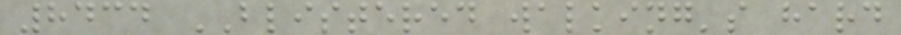8434 BLISTERED walking's hard
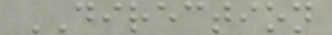DIRECTION
